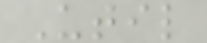Util
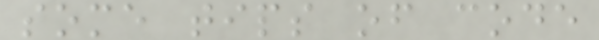some tips of code
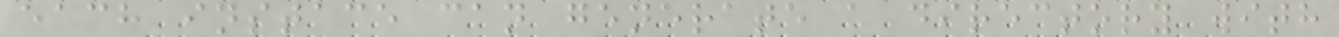each instace can generate a directory with
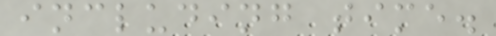including time.
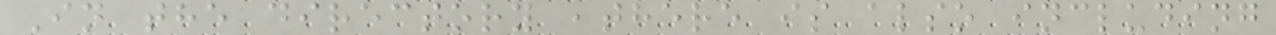In the directory ,there is also including
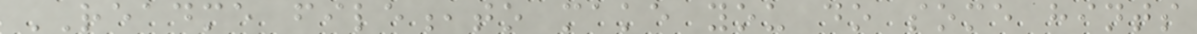README file,to make you do some hints
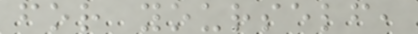for yourself,
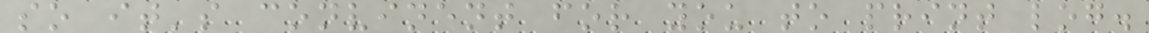so it's convinent for you to print log.
